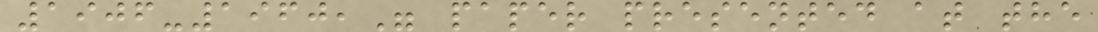1906-1960," paper presented at the
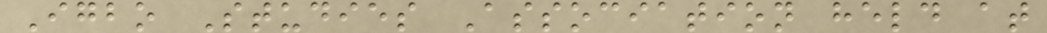Igbo Studies Association held at
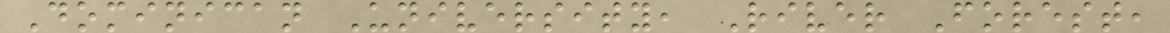Dominican University, River Forest,
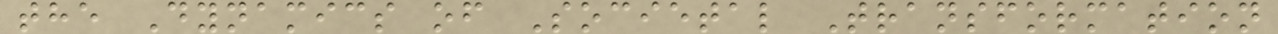the Dynamics of Societal Transformation
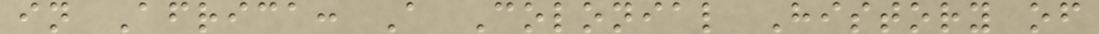in Africa: A Colonial History of
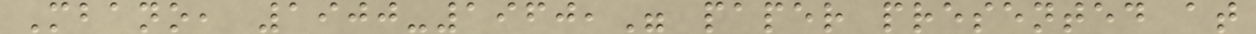Mbano, 1900-1960," paper presented at
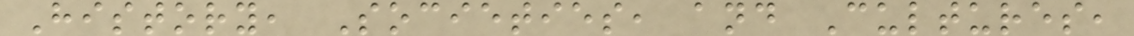History, Societies, and Cultures,
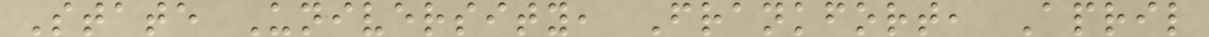State University, Frankfort, April
